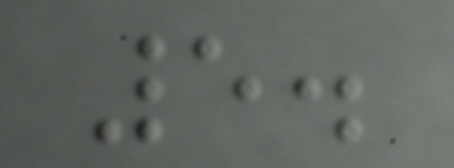5.
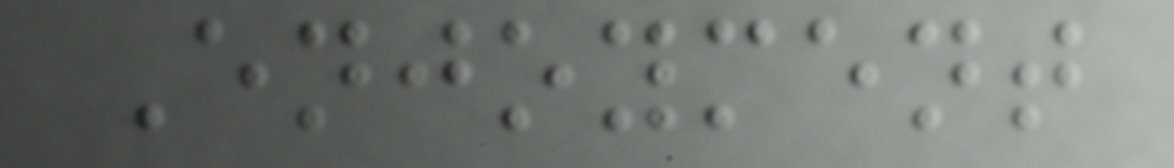Enjoyment
